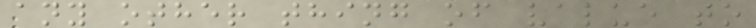any other thing of value to
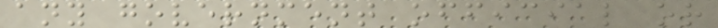any government official or
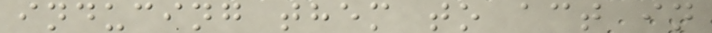inducing them to act in
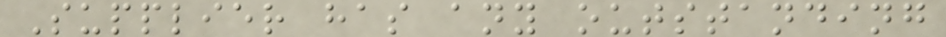Supplier has any outstanding
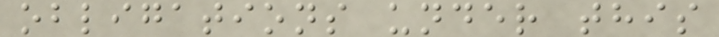obligations under this
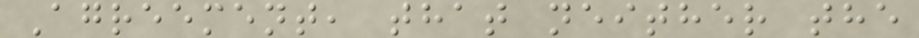Agreement, that neither the
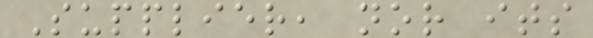Supplier, nor its
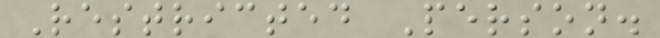Restricted Person.
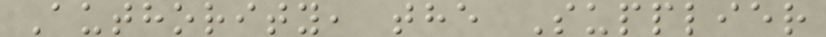Authority, the Supplier
